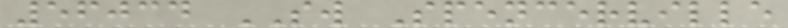56034 SW Spencerville
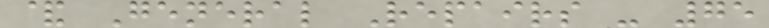& General Repairs - 75
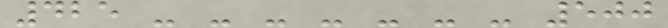425 - - - - - - - 500
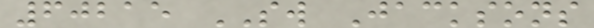60215 SW Jacksons
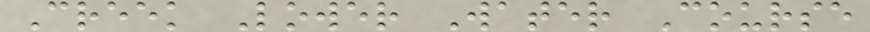Creek Lower Water Course
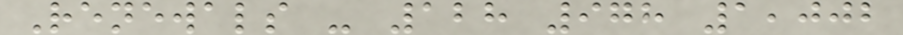Renewals - 128 978 1,002
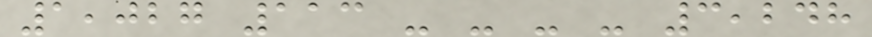1,027 113 - - - - 3,248
